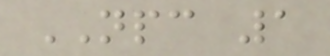NPC 1
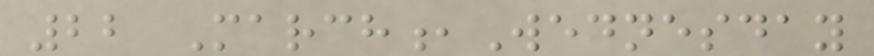22 March,Wednesday
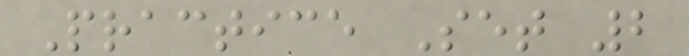Practice Set 2
